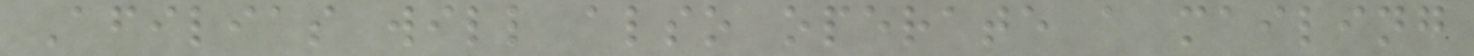Afilias will also operate a mailing
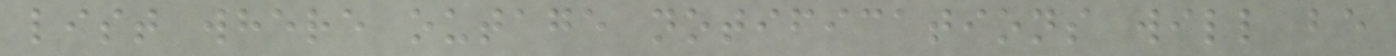list where outage notifications will be
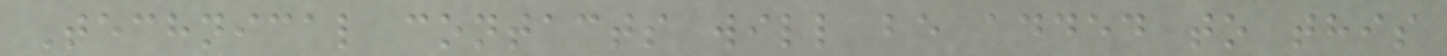Technical contacts will be added to this
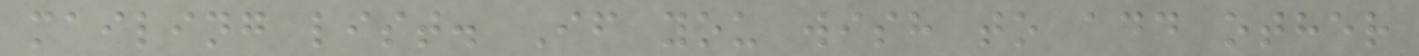mailing list. If you wish to add other
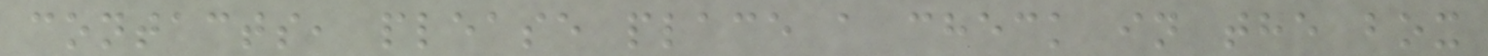contacts, please place a check in the box
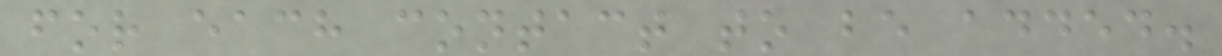for each contact to be added.
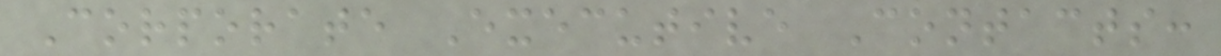Corporate Executive Contacts:
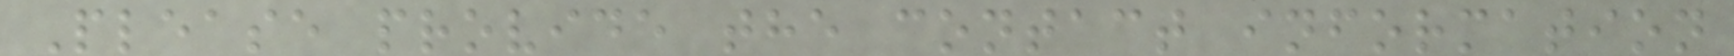Please provide the contact information
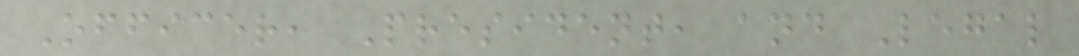Officer, President, and Legal
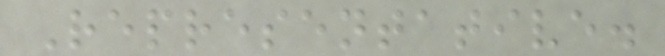Representative.
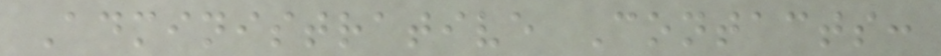Administrative Contacts:
